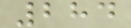284
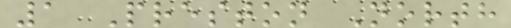1 Preston North
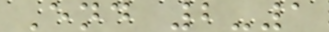End 2-1
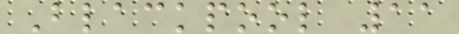Blackpool 11
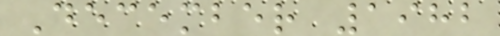December 1982
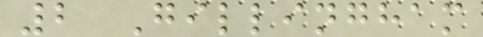2 Gillingham
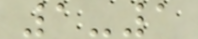1-1
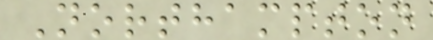Northampton
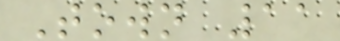Town 11
